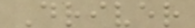Driver
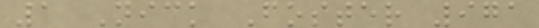1 Nick Foster 971
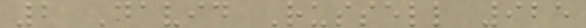2 David Russell 925
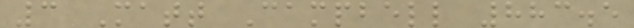3 Matt Campbell 883.5
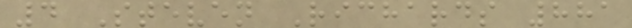4 Steven Richards 881
